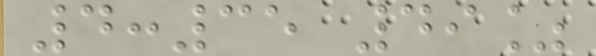4:35 49%
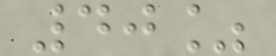40%
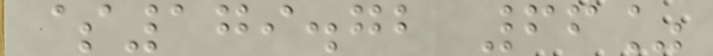$179.72 66%
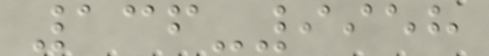136-9958
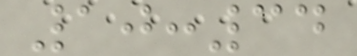10:34
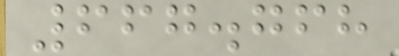667.768
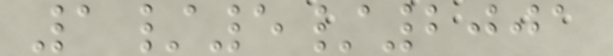1/5/2001
